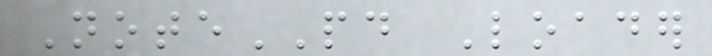NotePD Loader
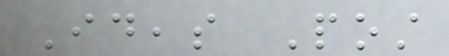Ideas Post
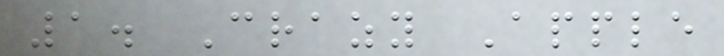1. Crazy Apple
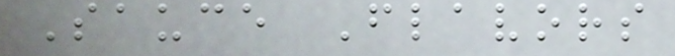Sauce Flavors
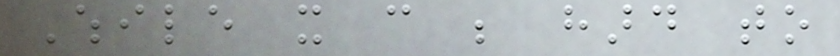While it can be hard to
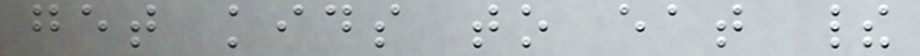get kids to eat their
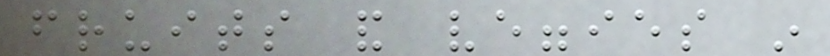fruits and veggies in
